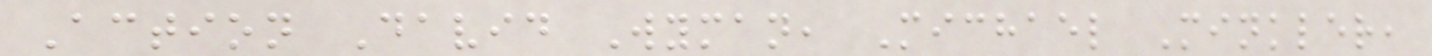Action David Wyman, Michael Minkler,
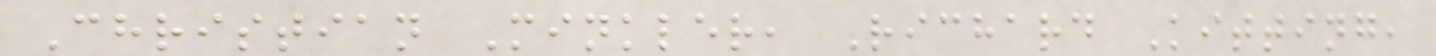Christian Minkler, Richard Kitting,
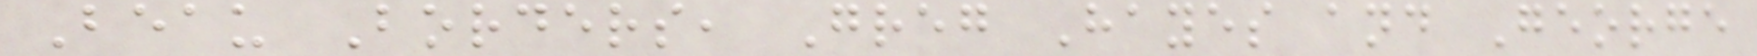Beau Borders, Greg Hayes and George
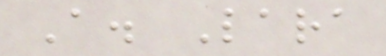A. Lara
